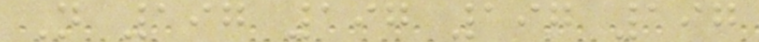N 197 197 197 197
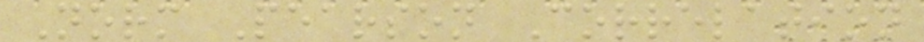Norm Pearson Correlation
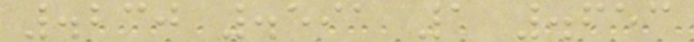.230 .591 1 .653
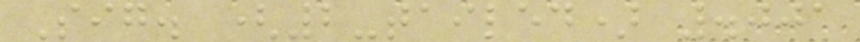Sig. (2-tailed) .001
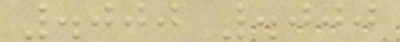.000 .000
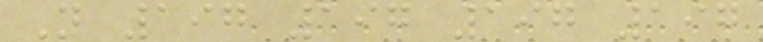N 197 197 197 197
